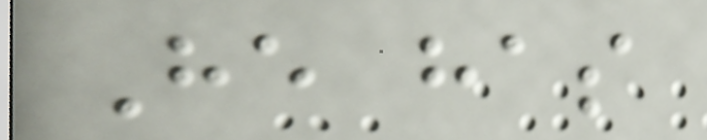He has
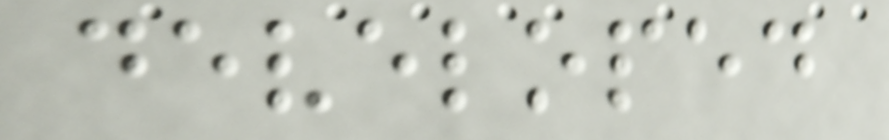developed
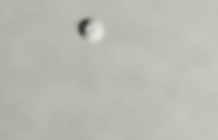a
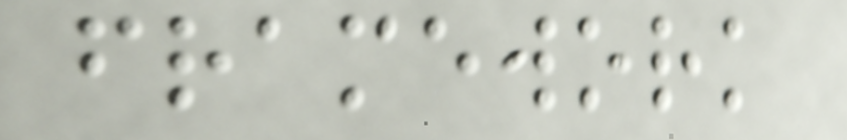framework
